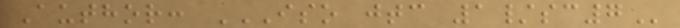Author: ISO JTC 1/SC7
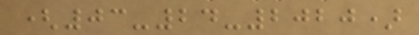(03-24-2020)
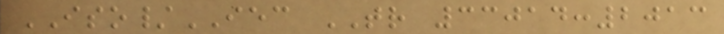ISO/IEC TR 33014:2013
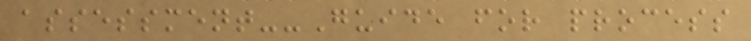assessment--Guide for process
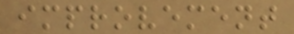improvement
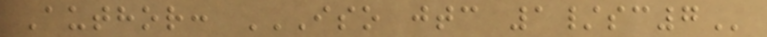Author: ISO JTC 1/SC7
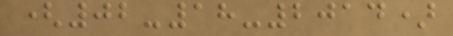(02-18-2014)
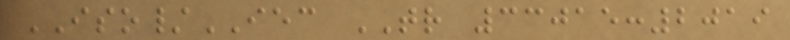ISO/IEC TR 33015:2019
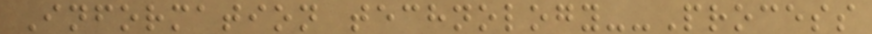Information technology--Process
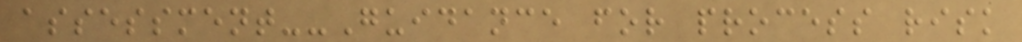assessment--Guidance for process risk
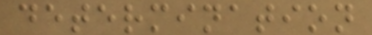determination
